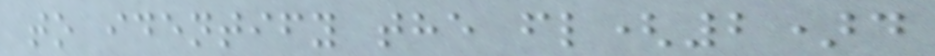to identify the fl(2)d
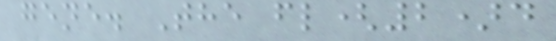gene. The fl(2)d
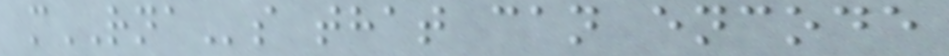mRNAs that can encode
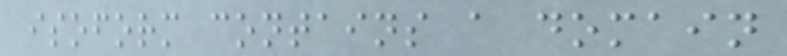isoform contains a domain
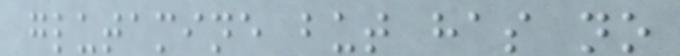glutamine but has no
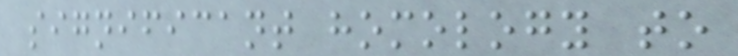significant homology to
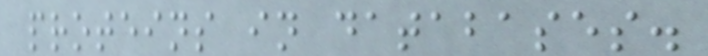proteins in databases.
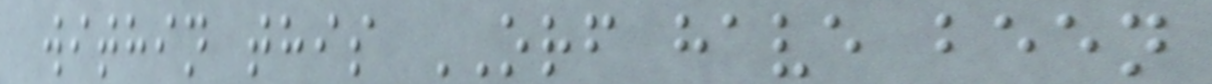within this ORF have been
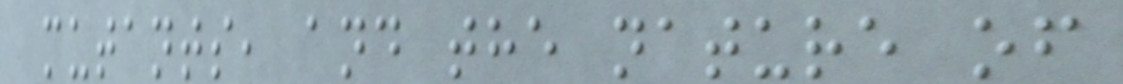mutants, and the nature of
